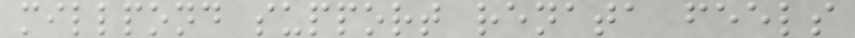millpond support renata feels
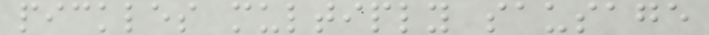pickles multiply sausage
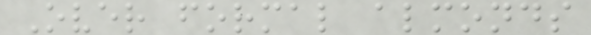Over formal almonds
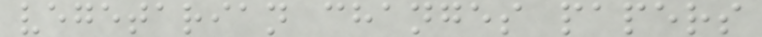vegetarian changes papers
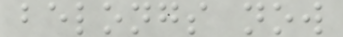belongs now
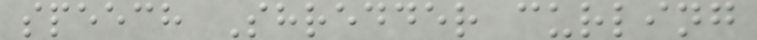speech Shredder curling
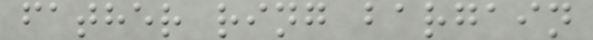father ring bargain
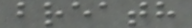breath
